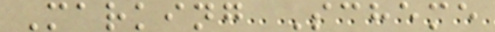Marking Scheme
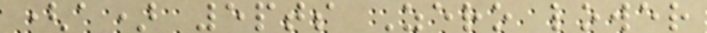(a) 5pts Zero lower
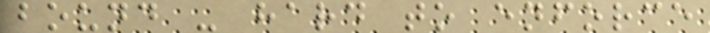bound - hard to enforce
